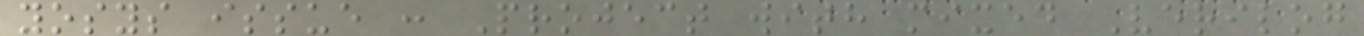yosys issue : Project with mixed Verilog
